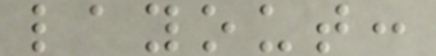layout:
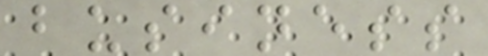business
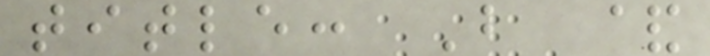title: B &
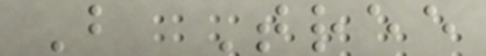B Tree
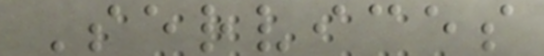Services
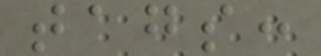tags:
